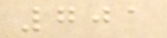701
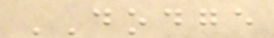DODGE
